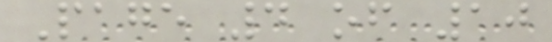Page 4 of 10
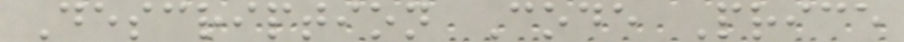Description Code Price
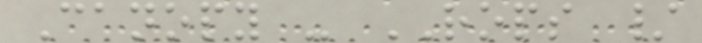Canopy - ROPS /
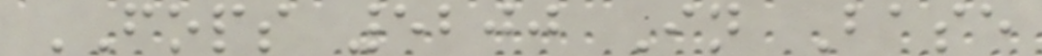FOPS 5200 In Base
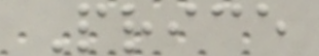Price
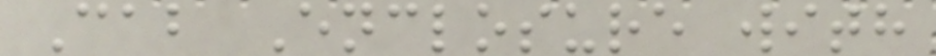Cab Enclosure with
